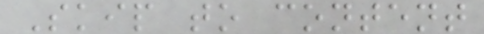Skip to content
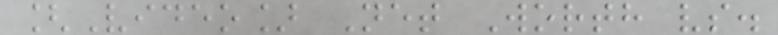[Video] Net Worth vs.
